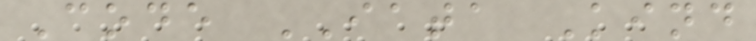Code IATA Kind
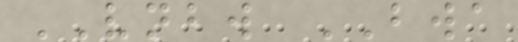VNBW BWA
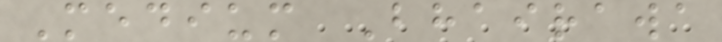Medium Bhairawa
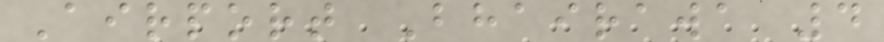Airport Bhairawa 4
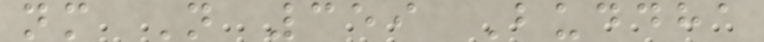nm N 359 Buddha
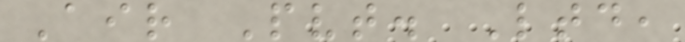Air Pvt. Ltd,
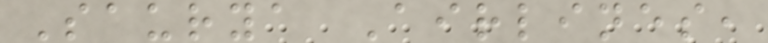Saurya Airlines,
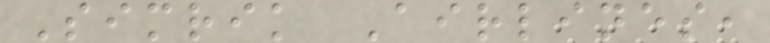Simrik Airlines,
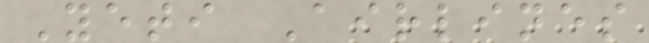Yeti Airlines
